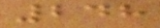248
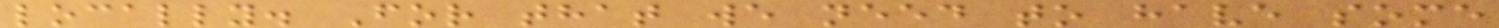locally. For that we need to have some
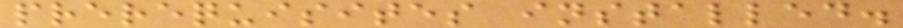prerequisites installed.
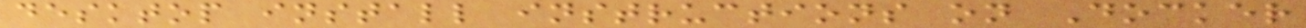desktop install instructions on Docker
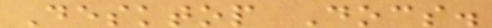Desktop Docs.
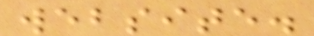website.
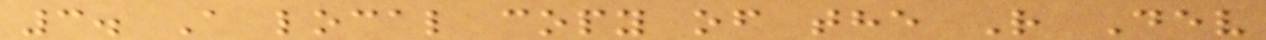3. A local copy of the R Dev
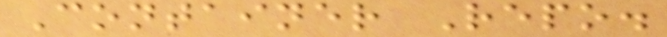Container Repo.
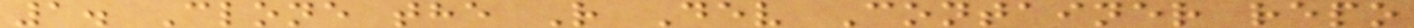1. Clone the R Dev Container repo
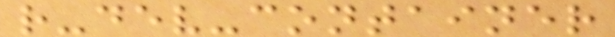r-dev-container
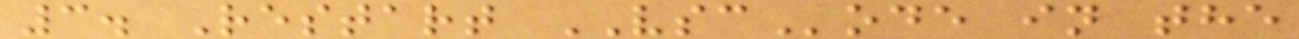3. Restart VSCode in the
